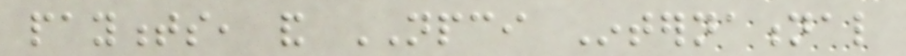payments, and NPCI International
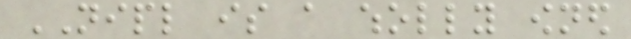NIPL is a wholly owned
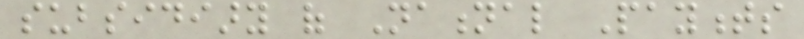subsidiary of National Payments
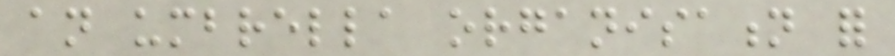an umbrella organisation for
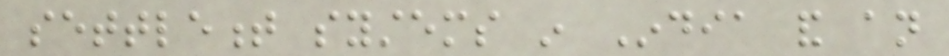settlement systems in India and an
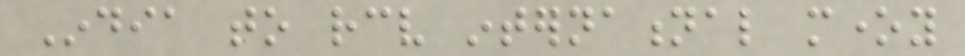India to receive international money
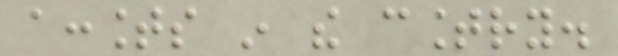accounts in the country.
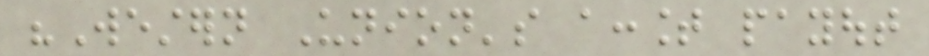"Western Union's account payout
